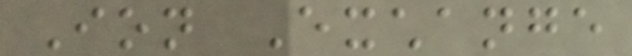Ion Exchange
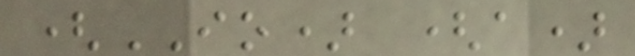(IO) (a)
